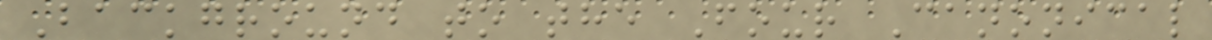Background to the Four Canonical
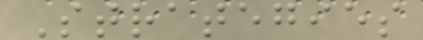Strategies
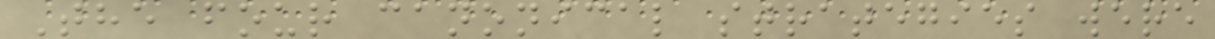The four canonical strategies were
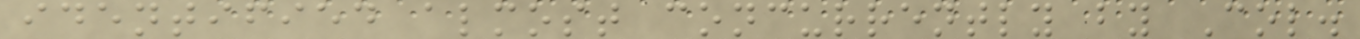identified almost concurrently by Col.
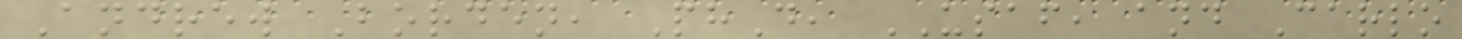Andrew Borden, PhD, USAF, and Carlo
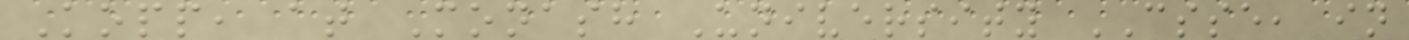Kopp, at Monash University CSSE, in
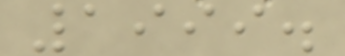1999.
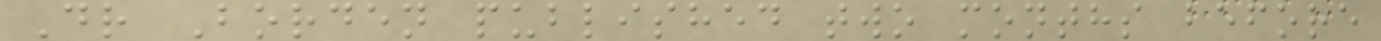Dr Borden published two months before
